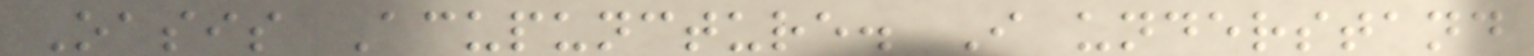Oasis Acupuncture. I understand
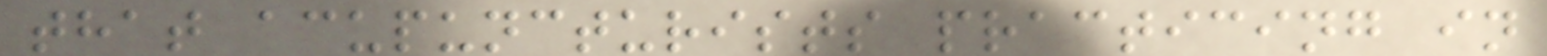that acupuncturists practicing in
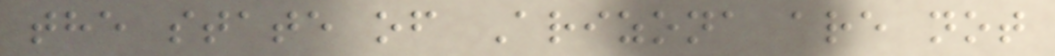the state of Arizona are not
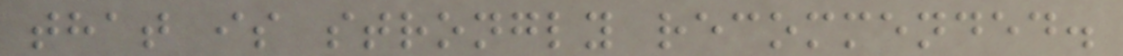that is strongly recommended.
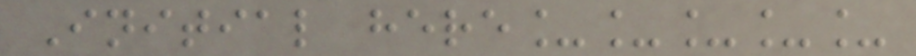Initial here_____
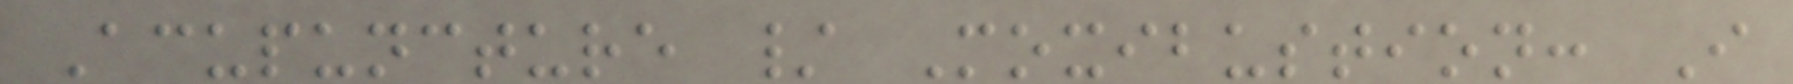Acupuncture / Moxibustion: I
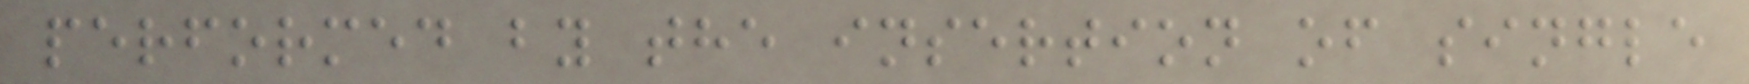performed by the insertion of single
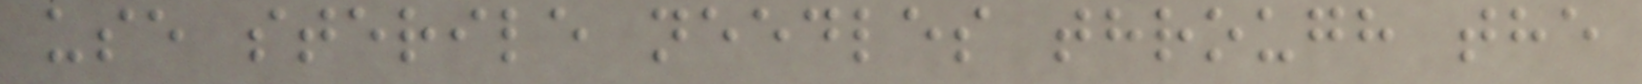use sterile needles through the
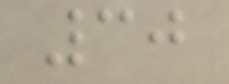30
